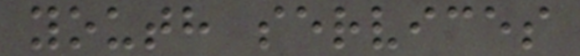youth services
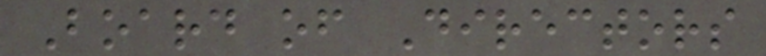Board of Directors
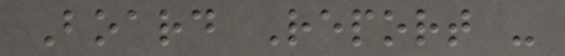Board Report -
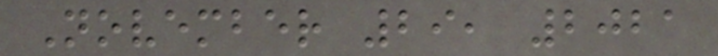November 29, 2021
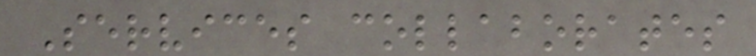Services collaborates
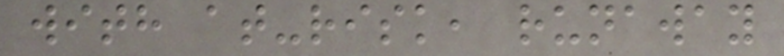with at-risk, runaway
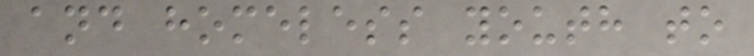and homeless youth to
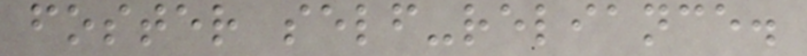foster self-reliance.
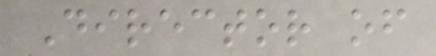Director of
